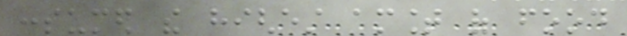consumed the highest amount of food
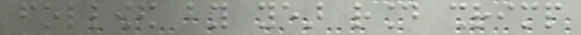followed by year round shrimp
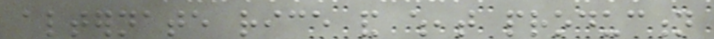alternate rice and wheat production
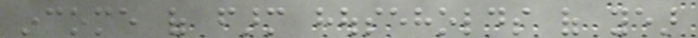income of farm households of year
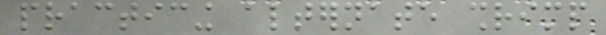practicing alternate shrimp
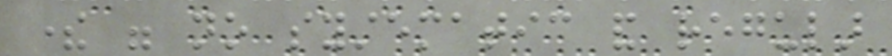there were no systematic and regular
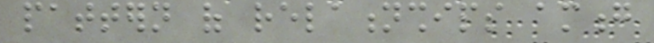pattern of relationships among
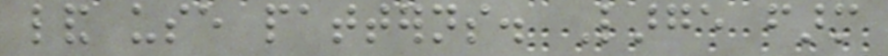land use patterns. Large farm
